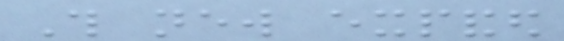This new expanded
